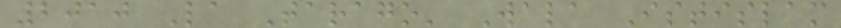2010 La Tarago' Wala Istislam
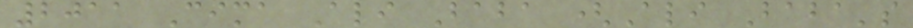2011 Cima Ali Baba (Ali Baba's
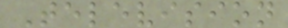Television
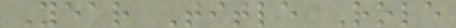Year Title Role
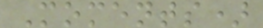Moments)
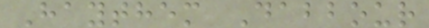Haythem Dabbour
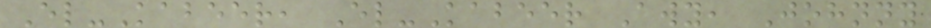El-Kabeer, El-Kabeer Awy, Johnny
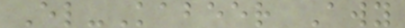El-Kabeer Awy
